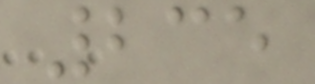235
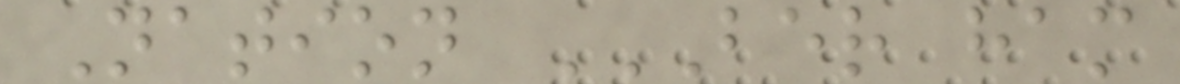Nation BER HAM
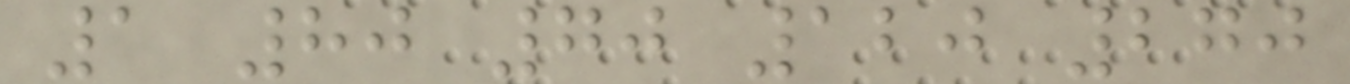1 80 70 120 270
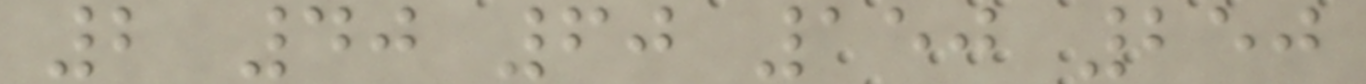2 40 60 150 250
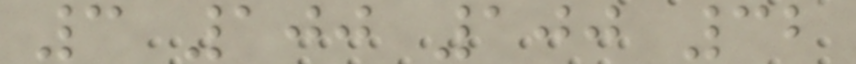3 100 100 32
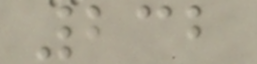232
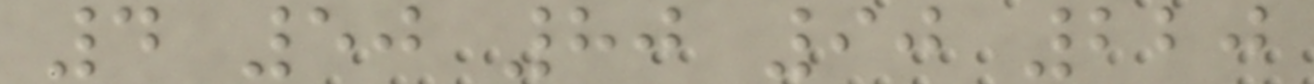4 50 80 90 220
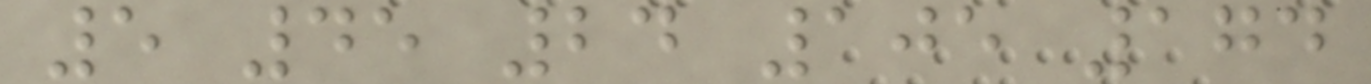5 45 24 105 174
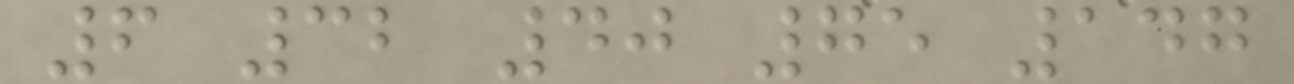6 32 40 75 147
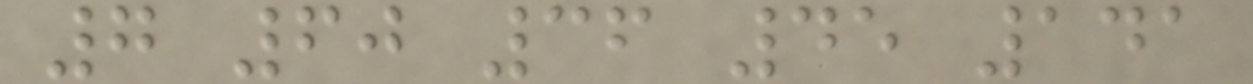7 60 36 45 141
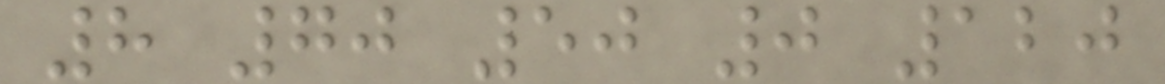8 70 50 0 120
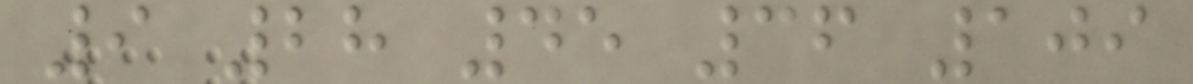9 28 45 36 109
